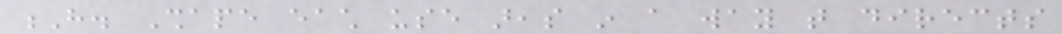H. Shape each use areas in a way that directs
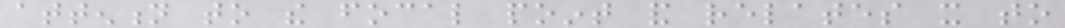attention to the focal point and relates it to
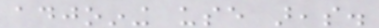adjoining use areas.
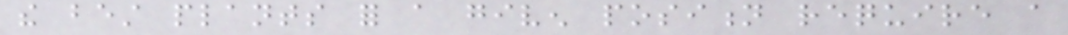the best plants for a given position require a
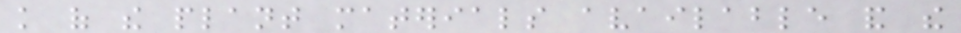knowledge of the plant materials available and the
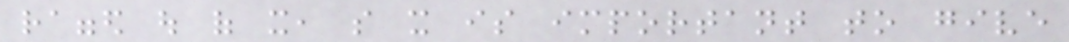ragged out of it, so it is important to give
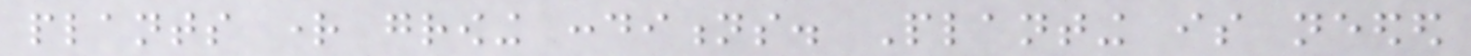plants right growing conditions. Planting is needed
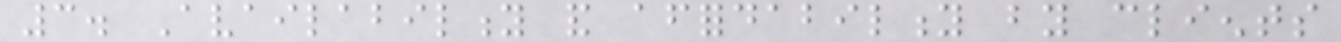3. Availability and affordability by clients
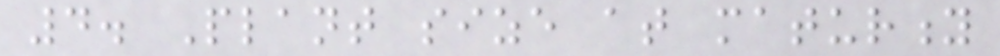4. Plant size at maturity
